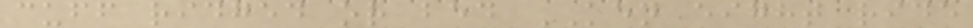cuff ridged or bed KEN eight ride
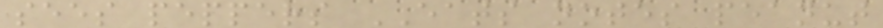sees peppers EATS notes peanut
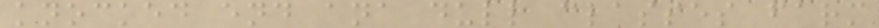knocked end ana dull classes farm
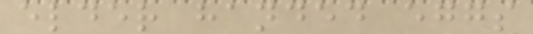elder handed eggs
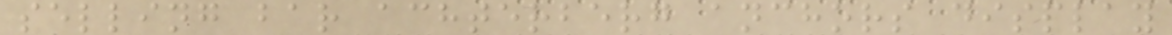selling bar achterberg anchors display
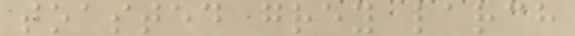toasted grey larch
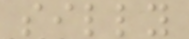silly
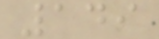149
